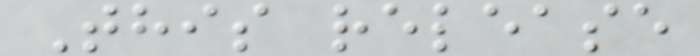This release
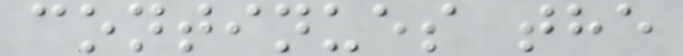continues the
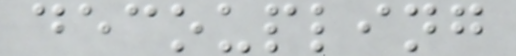decoupling
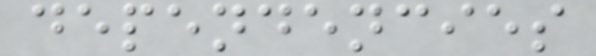dependencies
